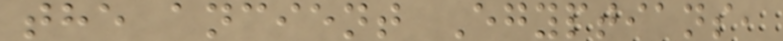the ancient Egyptians,
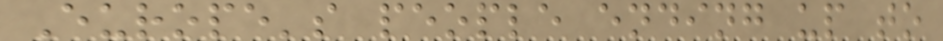Europe's people ending up to
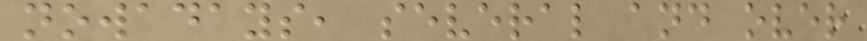nowadays, several and over
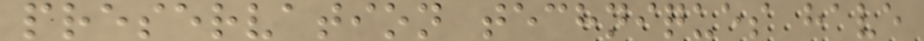preservation techniques have
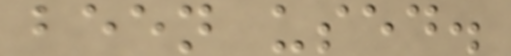been used.
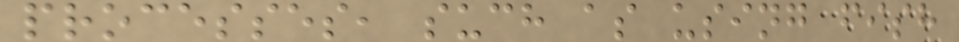processes, such as using fish
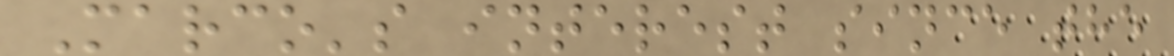Marco's interest since the
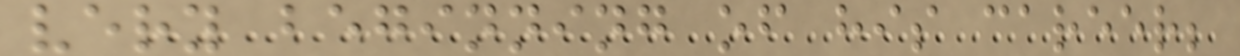very beginning of his career;
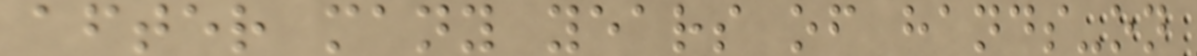after many years of hands-on
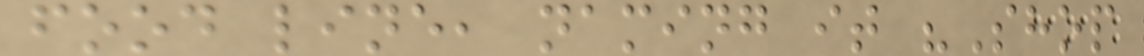food line, naming it "Shop
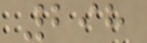298
